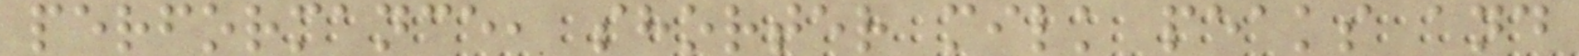performance, shorter milk peaks and
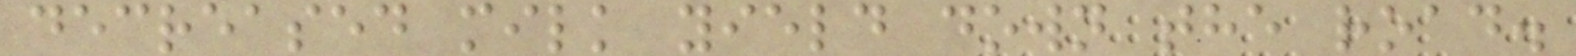decreased milk yield down the road.
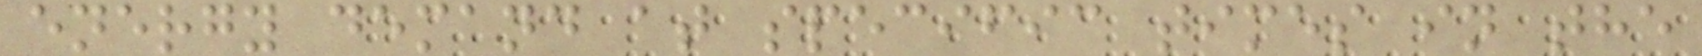energy demand at specific times in the
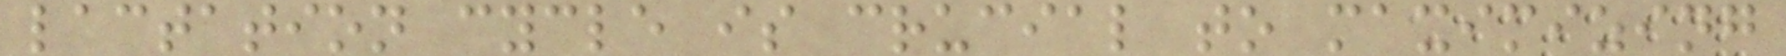lactation cycle is crucial to maximizing
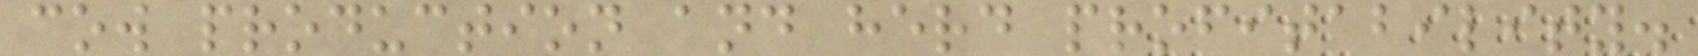cow production and herd profitability.
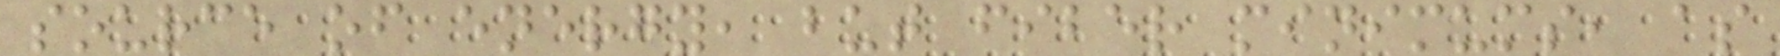source of energy, but fiber minimums, as
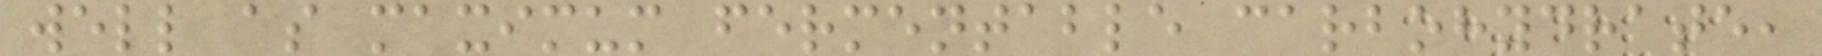well as maximum fermentable carbohydrate,
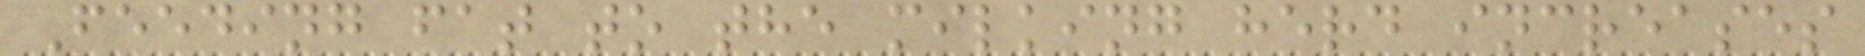Feeding fat to the milking herd increases
